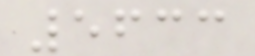5633
